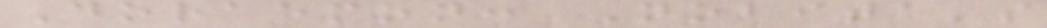Doraemon: Nobita's
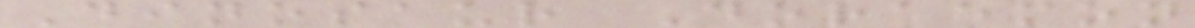Dinosaur Doraemon
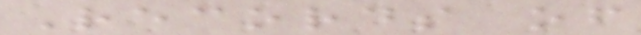Records of
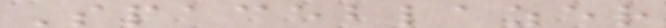Spaceblazer
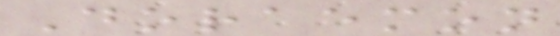Doraemon
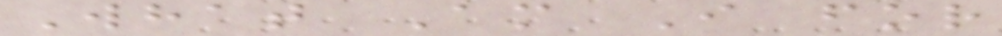What Am I for
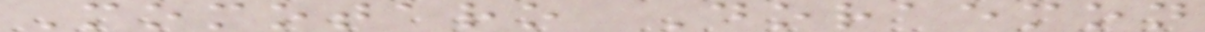Momotaro Doraemon
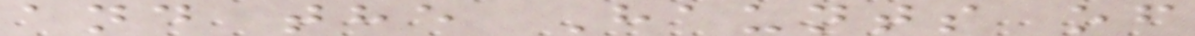and the Haunts of
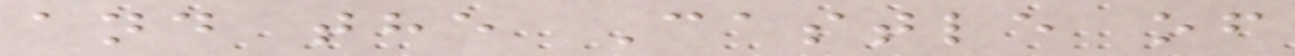and the Castle of
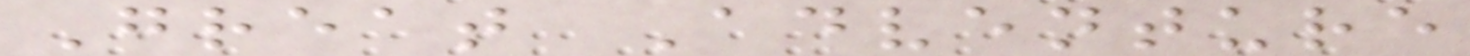Great Adventure
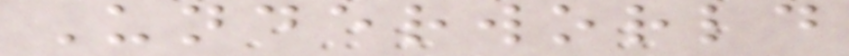Underworld
